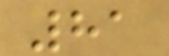81
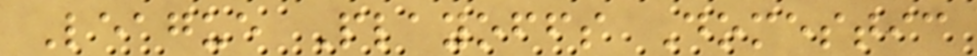League Playoffs Domestic
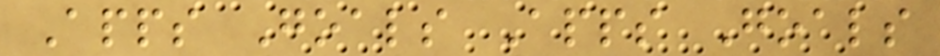Apps Goals Apps Goals
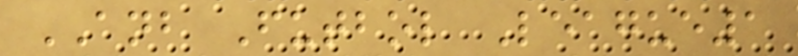ANB Futbol League1
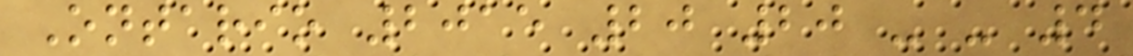Ontario 2015 20 20 - - 4
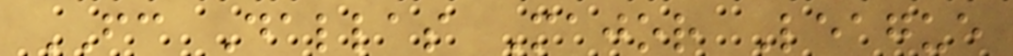FC Dallas Major League
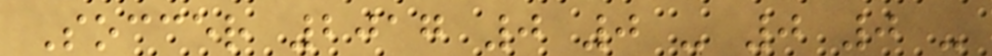Soccer 2017 0 0 - 0 0 -
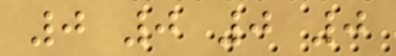0 0 0 0
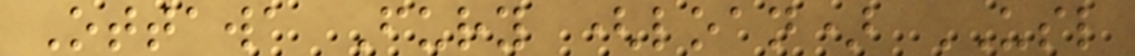Ottawa Fury (loan) USL
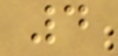4
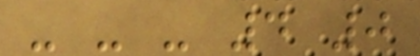- - - 4 0
